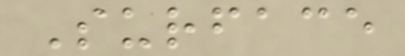Surface
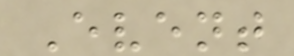Event
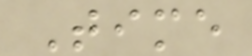Time
